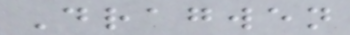Dragwen
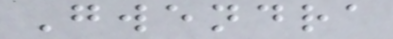Gwendra
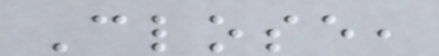Close,
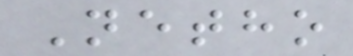Netho
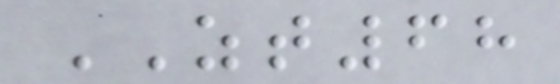ZT68
